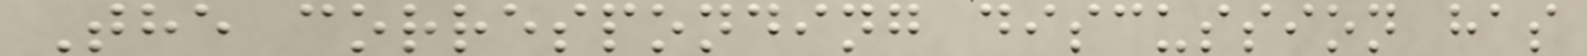The corresponding discussion has
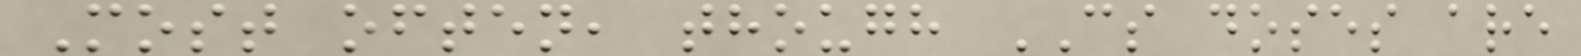Most often, though CS doses are
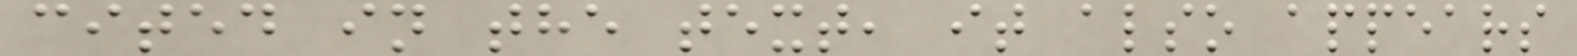cited in the text, it also appears
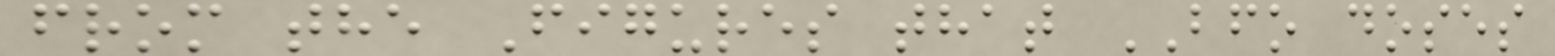from the Figures that BFO doses
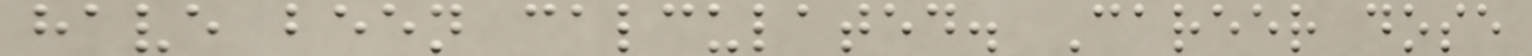have been calculated. Career dose
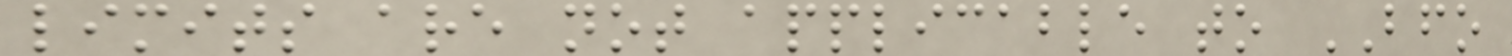limits are not applicable to BFO
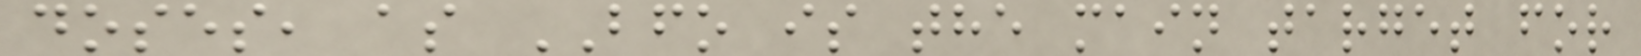doses, as BFO is the main target for
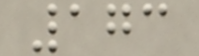173
